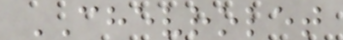CHEVROLET
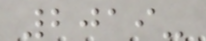2019-
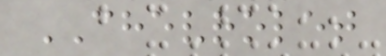CHEVROLET
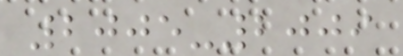2005-2009
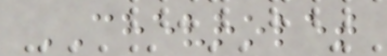CHEVROLET
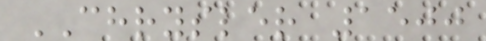CHRYSLER 1500
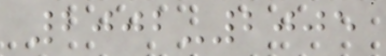2002-2005
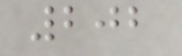202
